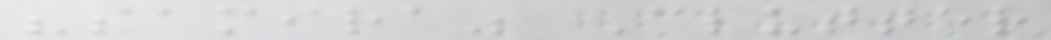"samira" Clutter
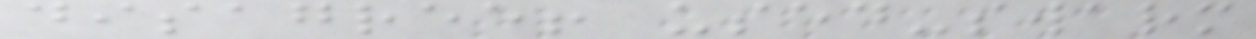disagree! used-swarm
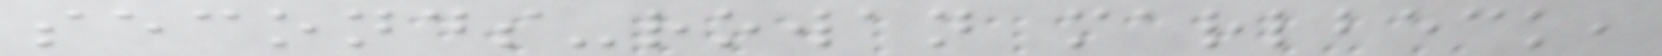seconds-rowan marlbeck,
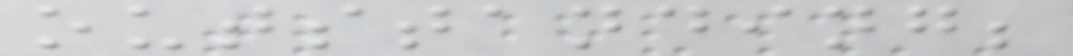outstanding;
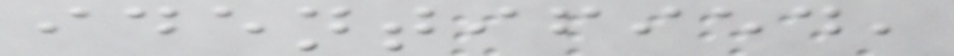identified,
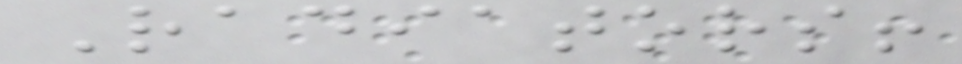Radiators!
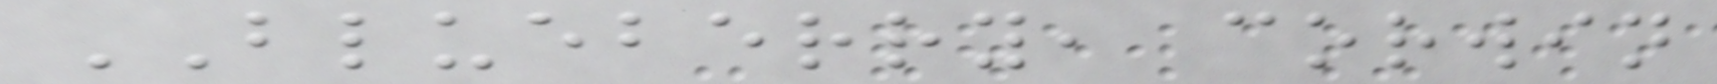BLUEBERRY, corwin
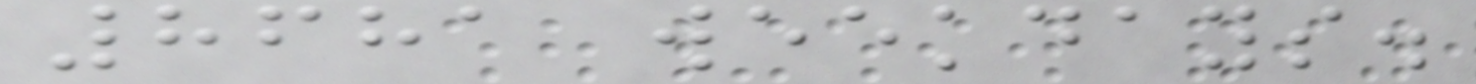8681 weekdays.
